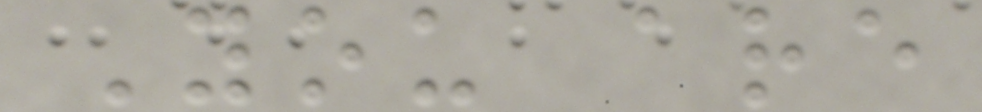You are
